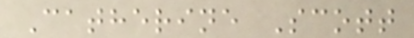Catherine Scott
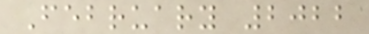February 2022
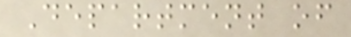Department of
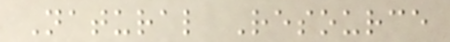Natural Resource
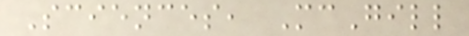Sciences, McGill
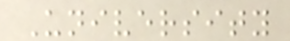University
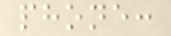phone:
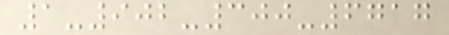1-902-300-6717
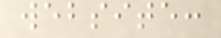website:
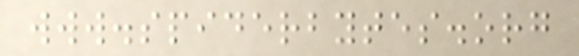www.spiderbytes.org
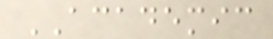ACADEMIC
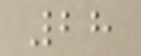28
